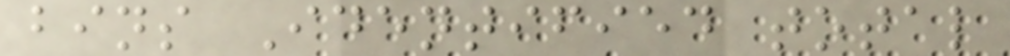bins Identified total
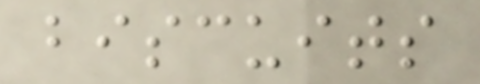biscuits
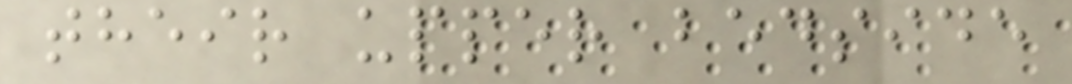their upper bedside
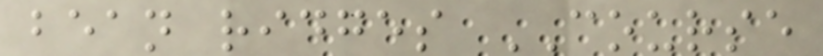bean ridges COURSE
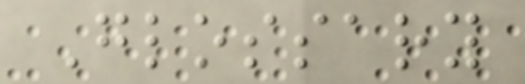Glossary
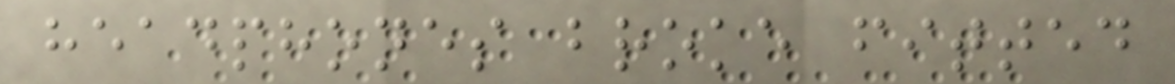headphones broke fitted
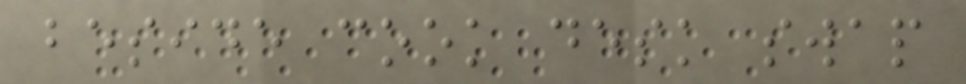beside cook desk swap
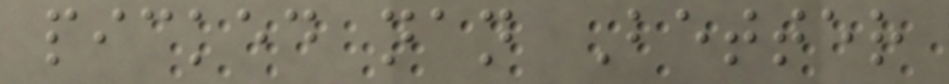picked nan Better
